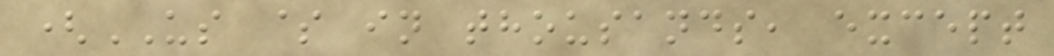(US $ in thousands, except
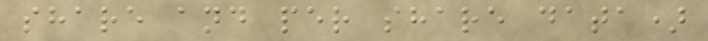share and per share data)
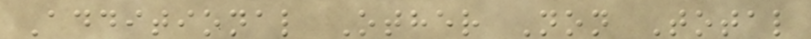Additional Other Non Total
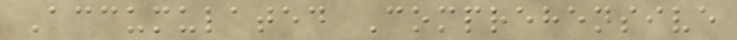Accumulated Comprehensive
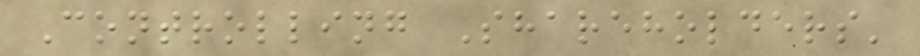Controlling Shareholders'
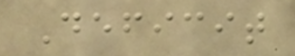Deficit
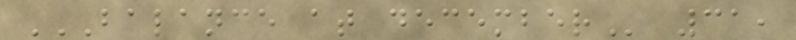BALANCE AT DECEMBER 31,
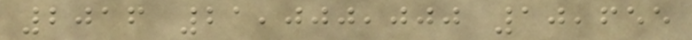2016 21,000,000 10,655
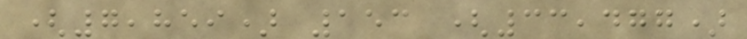(7,859) 153 (33,477)
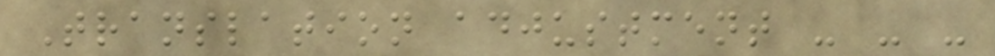Translation adjustment - - -
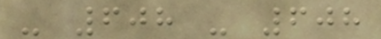- 608 - 608
